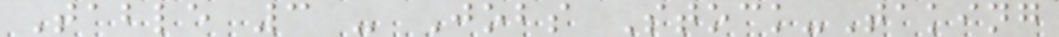Table 3 - Jobs Stock-Taking
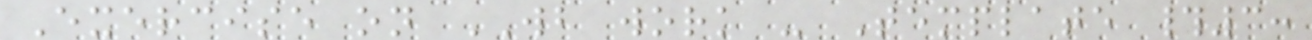Exercise on WB work - Template #3:
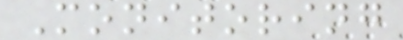Monitoring
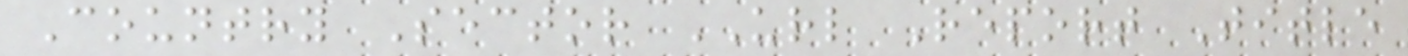Country Sector URL Report Title
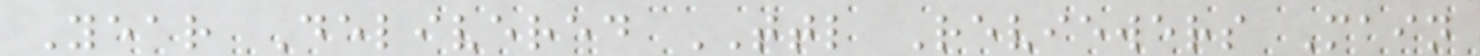Year Delivered TTL Reviewers Main
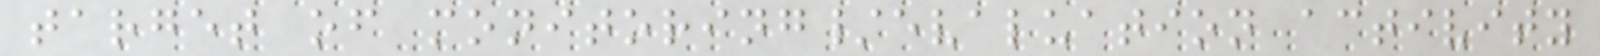target of monitoring/evaluation activity
